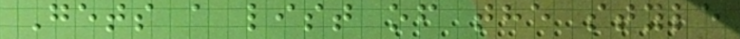Gets a list of the style
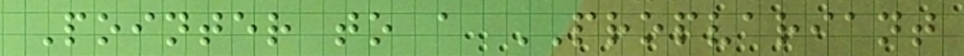Pointer to a PROPVARIANT
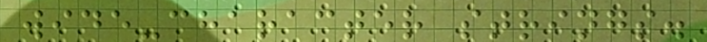wide-character strings.
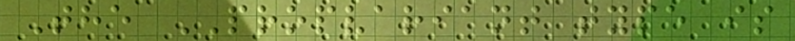The PROPVARIANT type is
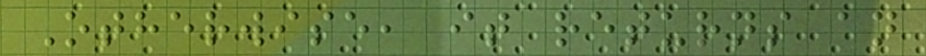Otherwise, it returns an
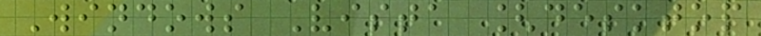Windows Vista [desktop
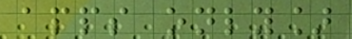apps only]
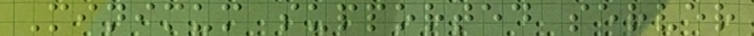Minimum supported server
